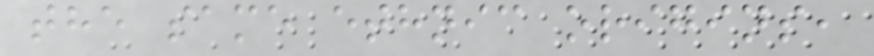the same ethnic origins,
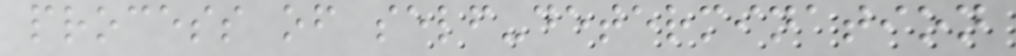process of self-determination
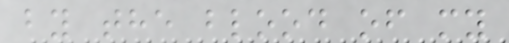by the blood of my
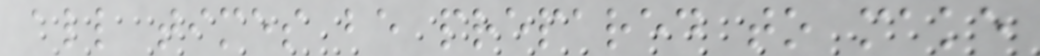all times be prepared to make
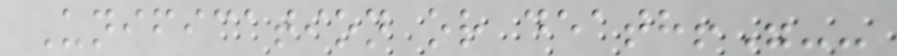Unification or death!"--
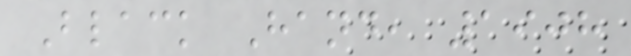Black Hand, 1908
